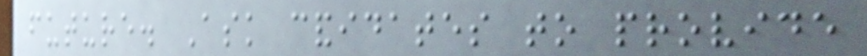future. Ask candidates to provide
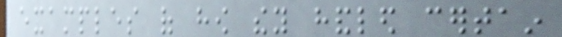examples of how they handled certain
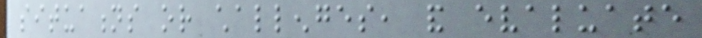situations or challenges, and evaluate
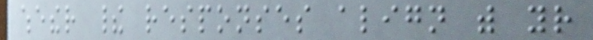whether their responses align with your
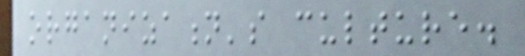organization's culture.
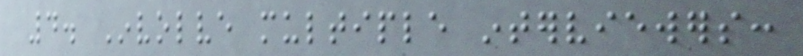4. Involve multiple interviewers:
